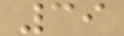39
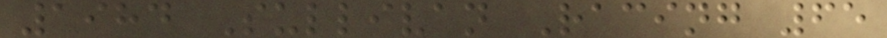1984 Sullivan Racing 65
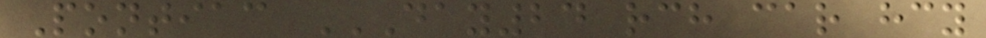Pontiac DAY24 RCH CAR HCY
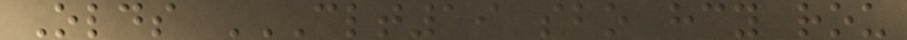Olds CLT19 SBO HCY ROU
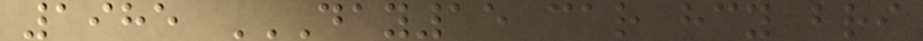1985 DAY15 CAR HCY BRI
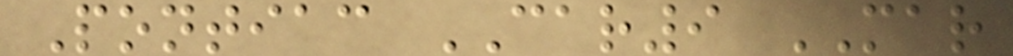Pontiac CAR9 MAR
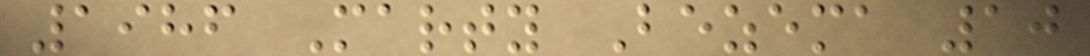1986 Marty Bezema 10
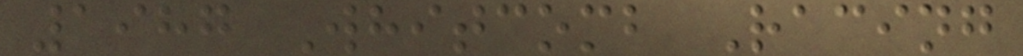1987 Whitcomb Racing
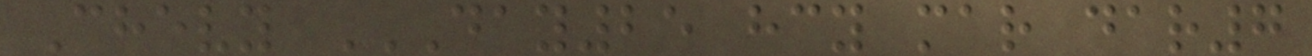Chevy DAY25 HCY MAR DAR7
